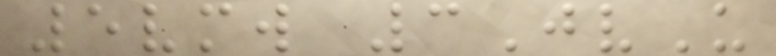5vmw 3JvU
